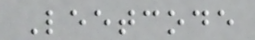Leetcode
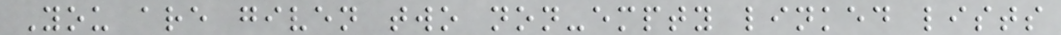You are given two non-empty linked lists
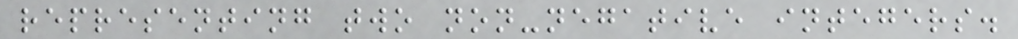representing two non-negative integers.
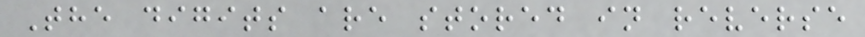The digits are stored in reverse
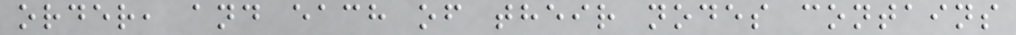order, and each of their nodes contains
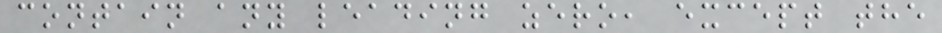contain any leading zero, except the
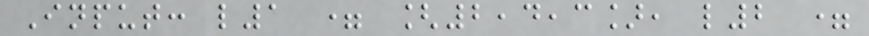Input: l1 = [2,4,3], l2 =
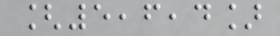[5,6,4]
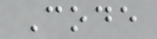Code
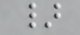}
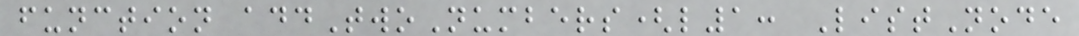function addTwoNumbers(l1: ListNode
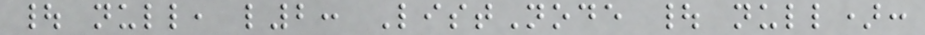| null, l2: ListNode | null):
